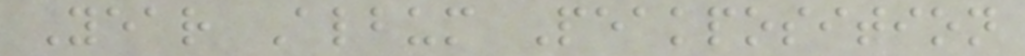Year Album Peakposition
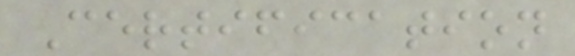Certification
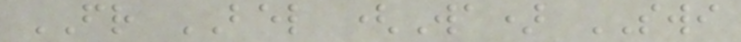FR BEL (Wa) SWI
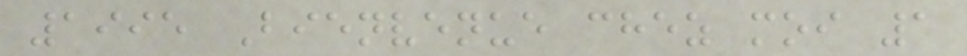1995 Bienvenue chez moi 1
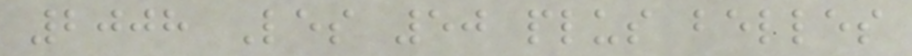2008 Les 50 plus belles
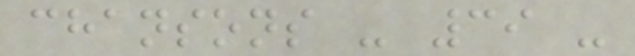chansons - 39 -
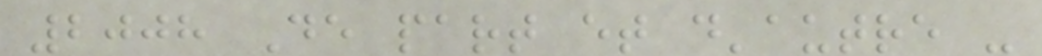2008 De part et d'autre -
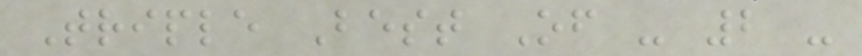Triple Best Of - 2 -
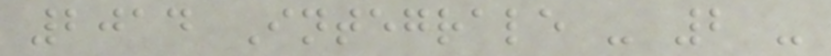2014 Integrale - 2 -
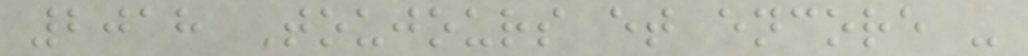2018 Toujours et encore -
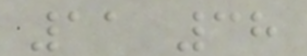11 38
